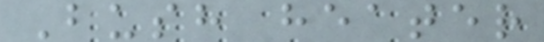Bush heater
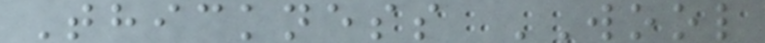Thickness WOOL
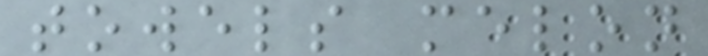towels melon
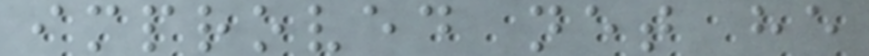improved net he
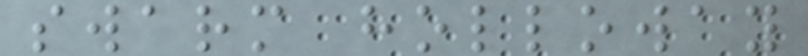swarm holloway
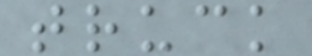truck
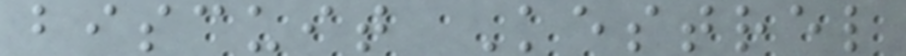biscuit Kestrel
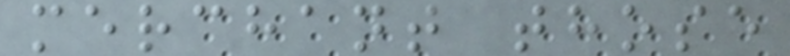merchant those
